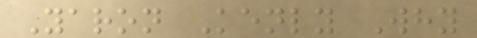Yaron Kenly Why
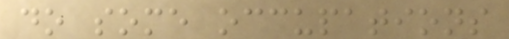do some occupations
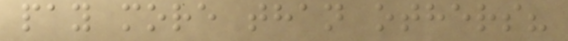pay more than others?
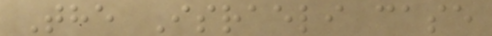The Israeli case
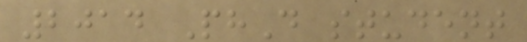2014 PhD student
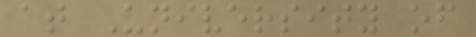at University of
